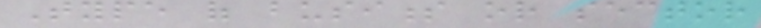Type of business or sector
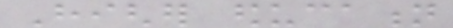Higher education
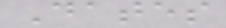Dates
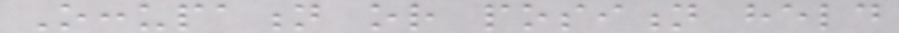Occupation or position held
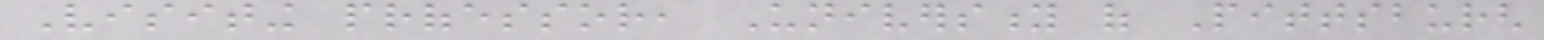Visiting professor, University of Pittsburgh
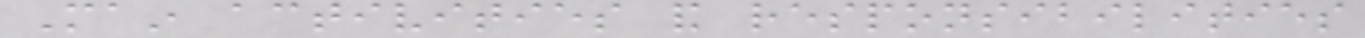Main activities and responsibilities
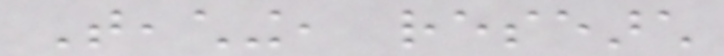Teaching, research
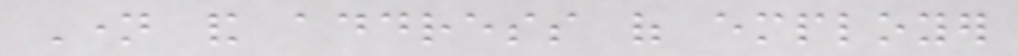Name and address of employer
